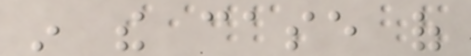in the case of
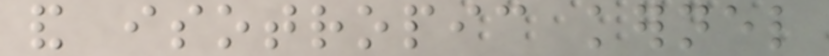and isotropic kernel
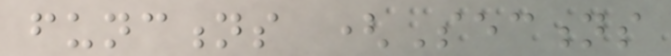functions (Sections
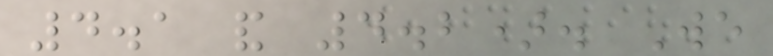4.1 and 4.2). We
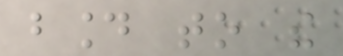bound to the
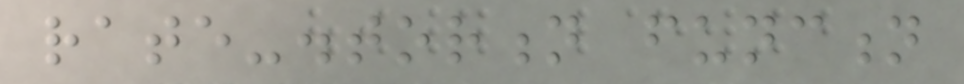rate-distortion function
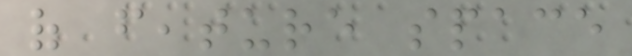of feature space
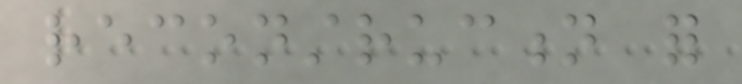reconstruction for
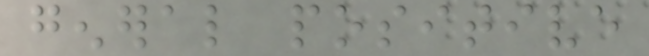general positive
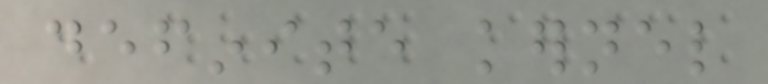definite kernel
